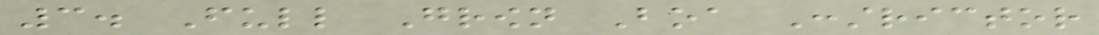3. Full Grown Boa Constrictor
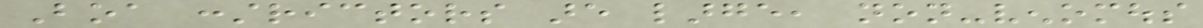Boa constrictors are large, non-venomous
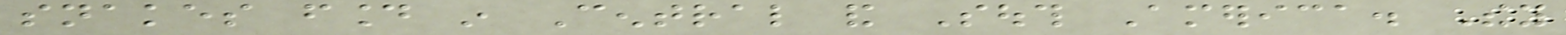snakes found in Central and South America. They
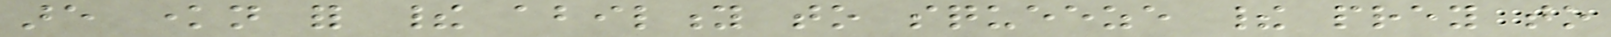are known for their ability to squeeze their prey to
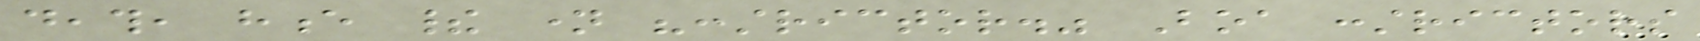death, hence their name "constrictor." Boa constrictors
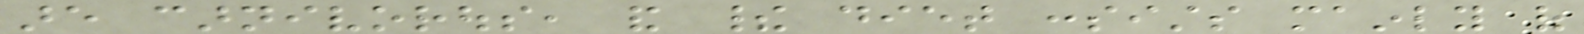are carnivorous, and their diet consists mainly of
